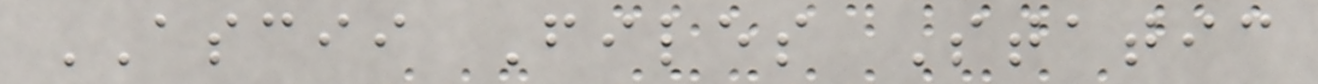ASCII Files Static
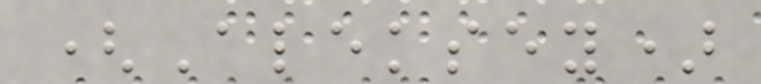(Aleksey)
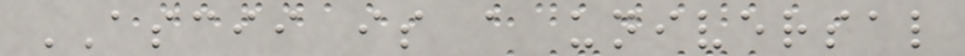ASCII is a universal
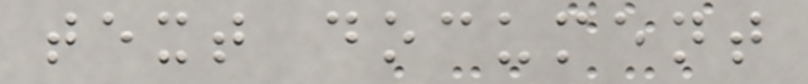text document
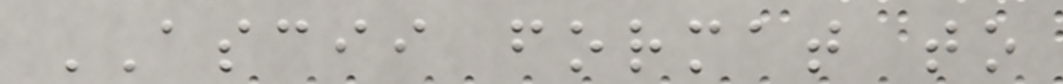ASCII format to
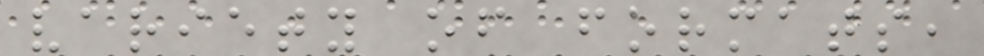variety of formats,
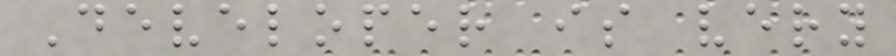Developer is very
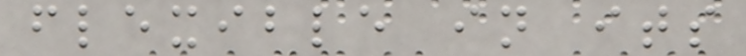flexible in its
